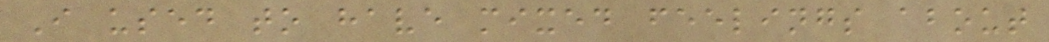I used to have mixed feelings about
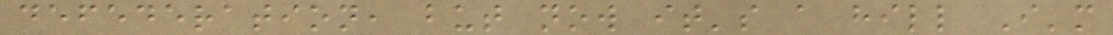defederation, but now it's a hill I'm
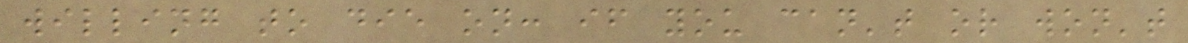willing to die on: if you can't or won't
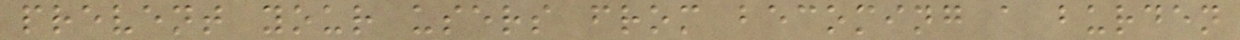prevent your users from becoming a burden
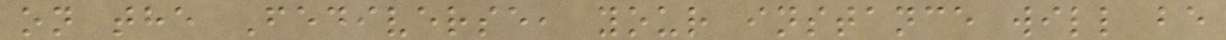on the Fediverse, your instance will be
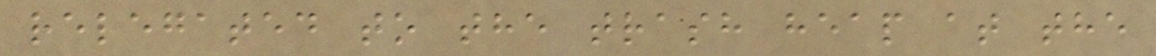relegated to the trash heap at the
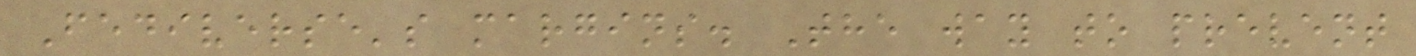Fediverse's margins. The way to prevent
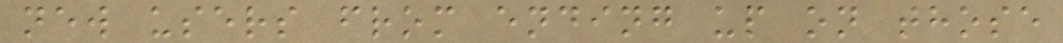new users from ending up on those
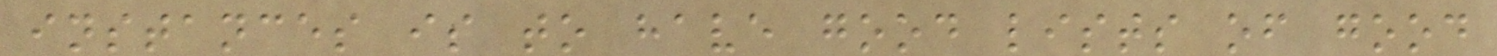instances is to have good lists of good
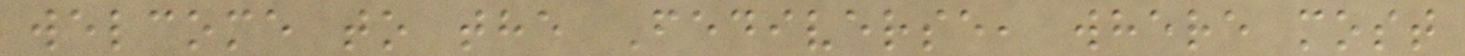welcome to the Fediverse, where most
